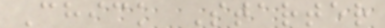Chick Starter
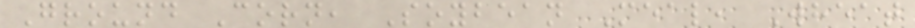Ground Corn, Soybean Meal, Wheat
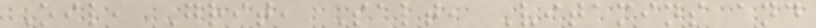Oil, Grit, Salt, Vitamins and
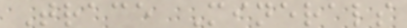Trace Minerals
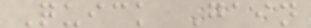Quick Gain
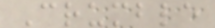Crumble
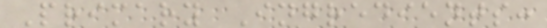Primary Ingredients:
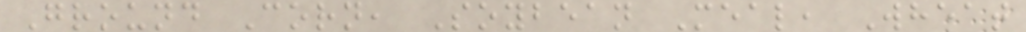Ground Corn, Soybean Meal, Wheat
